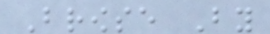Browse By
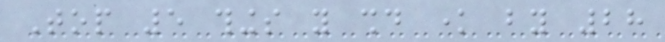Top 5 things you should know by 28
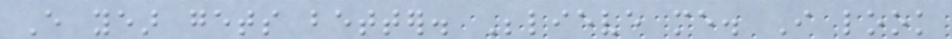Every year gets better. Believe me. I look
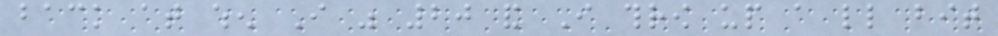back at when I was 20 and I throw up a little bit
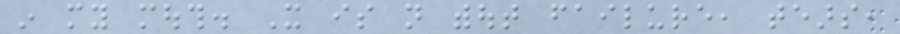in my mouth. It is not without failure, tears,
